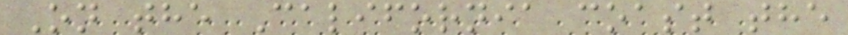On the California coast the
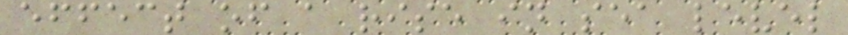effect of a rise in sea level
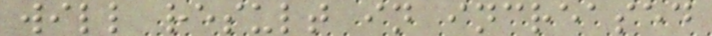will result in increased
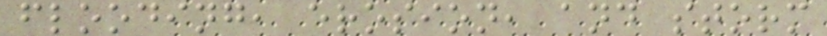flooding, erosion, and storm
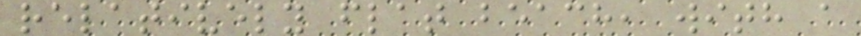relatively flat beach, with a
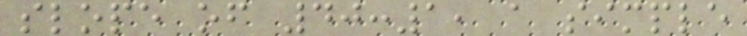slope of 40:1, a simple
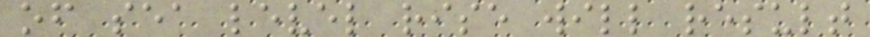of sea level rise will result
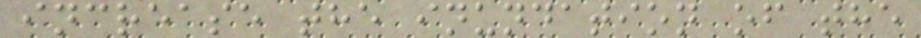increase the inundation of the
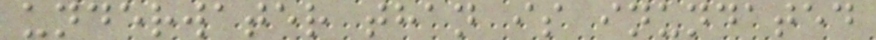underwater than is inundated
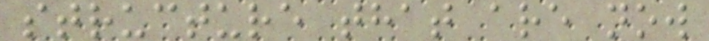structure that are now
